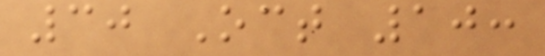30 Oct 10:
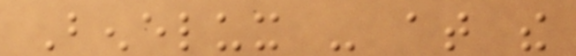Benelux - at the
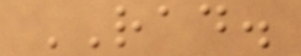RAD.
